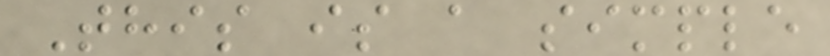This is a simple
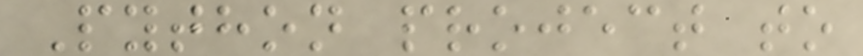Python project to
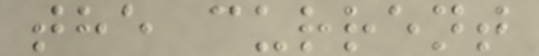the current
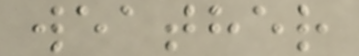weather
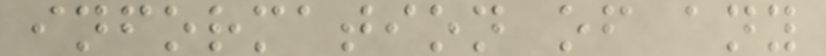information of any
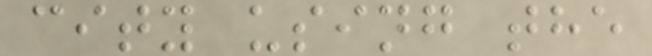city using the
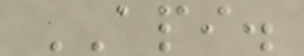API.
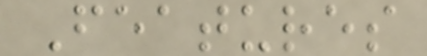Features
